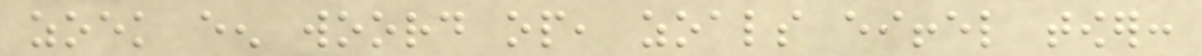zoek een woord op, zoals eiffel tower:
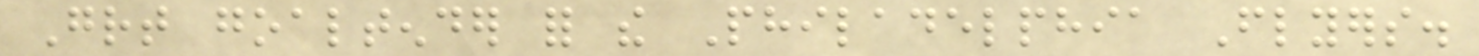Great goaltender for the Philadelphia Flyers.
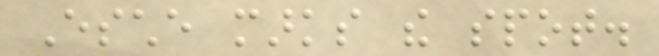Esche marks the spot.
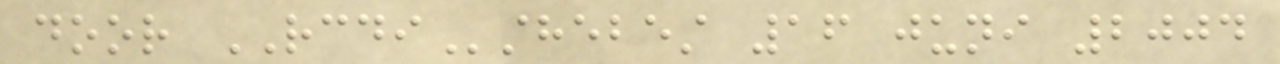door RCDIsthebest 16 juni 2004
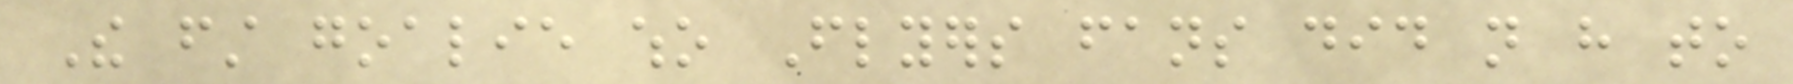The first goalie who Flyers fans did not have to
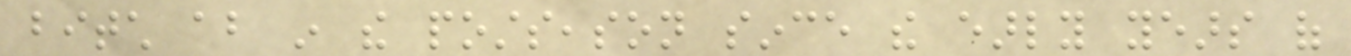bitch about in the postseason since the early years of
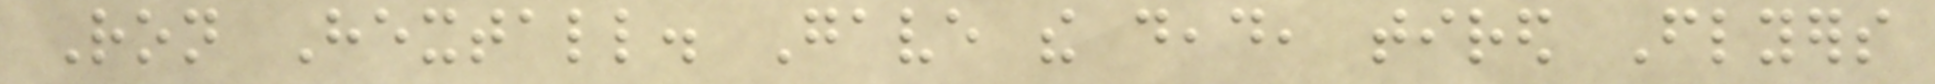Ron Hextall. Gave the dead, tired Flyers
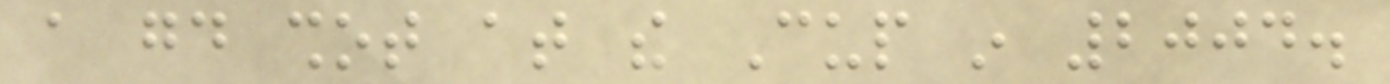a good shot at the Cup in 2004.
